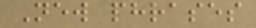New phrases
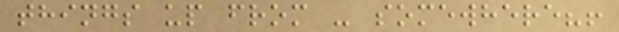things up from - somewhere?!
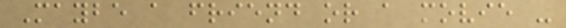Maybe a friend or a movie -
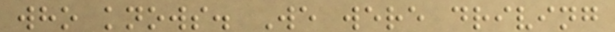who knows. We were driving
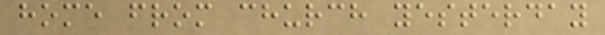home from church yesterday
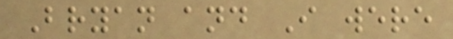Bryan and I were
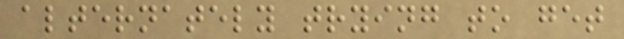alternately trying to get
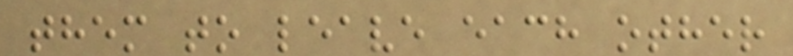them to leave each other
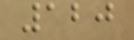120
